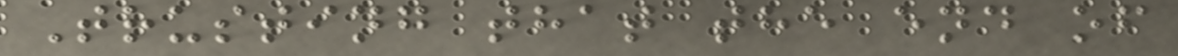Trusting that the end of
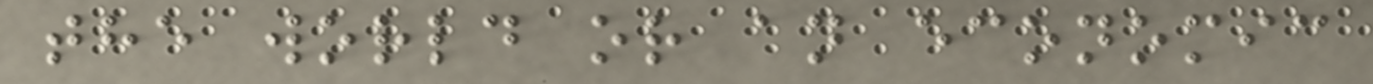the world or an economic
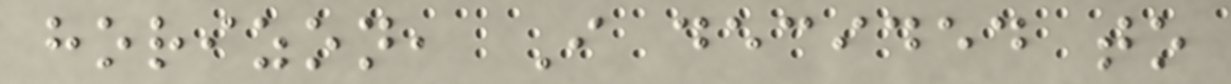horizon, I decided to
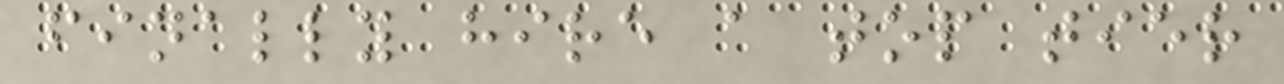finally hire a top tier
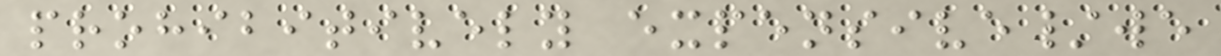prohibitively expensive/we
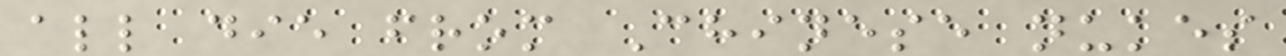all die from Chinese nukes
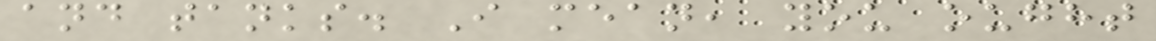and tanks. I mean, you ought
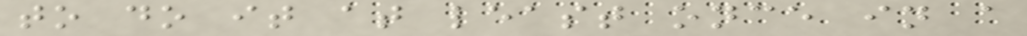to do it at least once in a
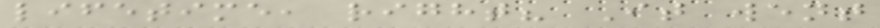lifetime, right? It went
